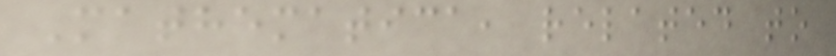Mathematica, related to
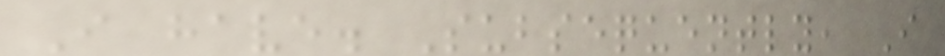I have. Subsequently, I
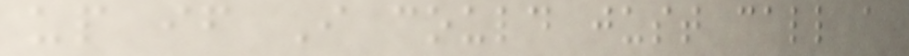up if I could just call a
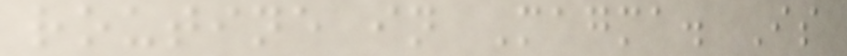routine in Magma. Is
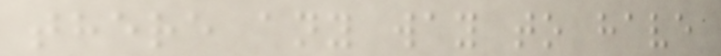there any way to have
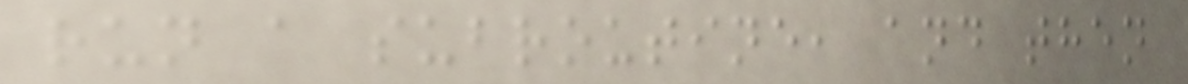run a subroutine, and then
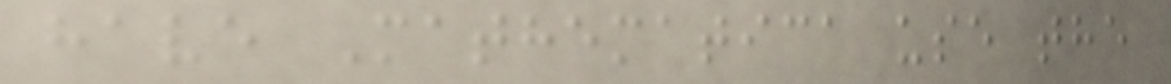have Mathematica use the
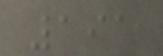191
